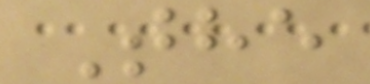The
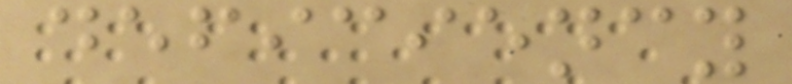deficiency
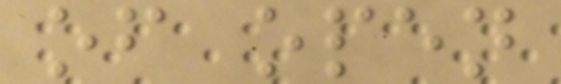of open
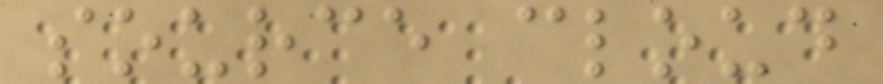source cloud
